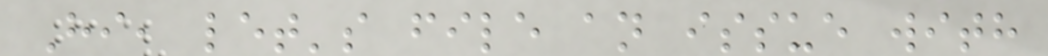Hi, let's file an issue with
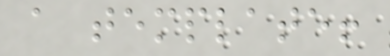a template!
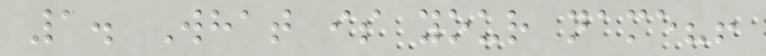1. What is your name?!
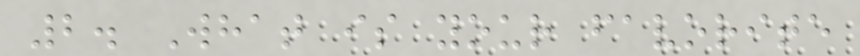2. What is your favorite
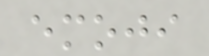emoji
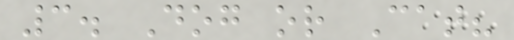3. Dog or Cat?
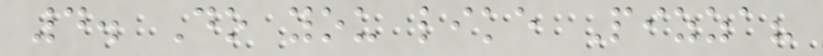4. Do you like Pizza?
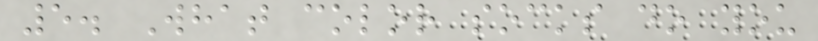5. What color socks do you
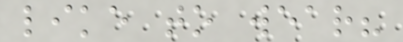like to wear?
